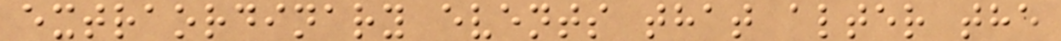extraordinary events that alter the
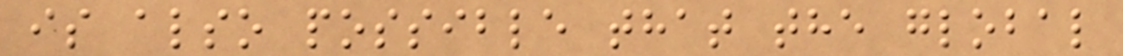is also possible that the global
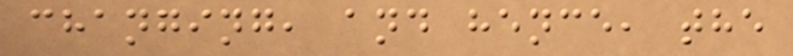changing, and hence, the
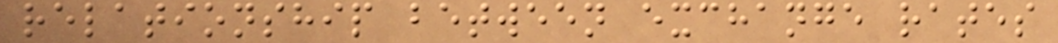relationship between exchange rates
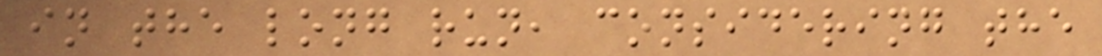in the long run, considering the
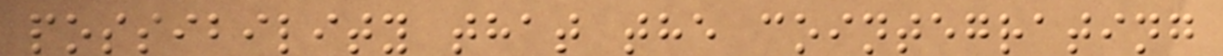possibility that the cointegrating
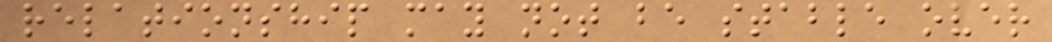relationship may not be stable over
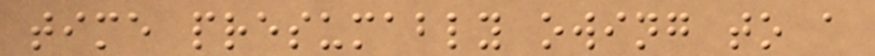time presumably owing to a
